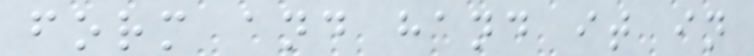form and hand it in
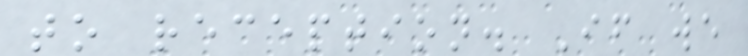to reception. If we
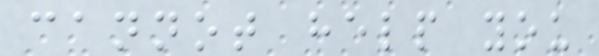cannot help you
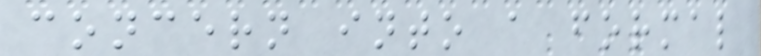concern into a formal
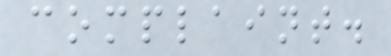complaint.
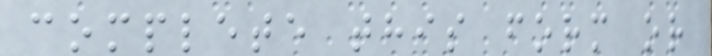complete this form or
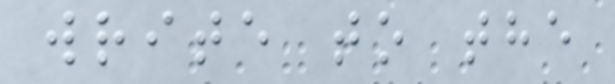write to the
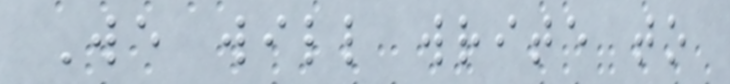We will write to
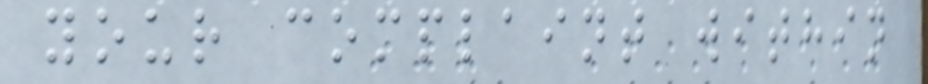your complaint within
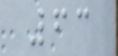63
